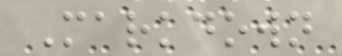Markdown
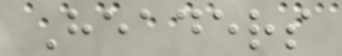Headers
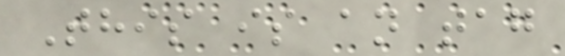This is an tag
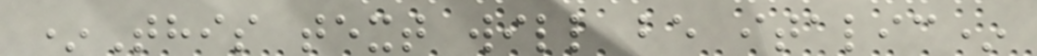*This text will be italic*
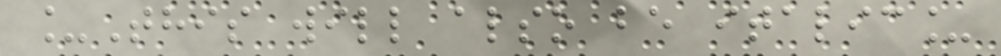_This will also be italic_
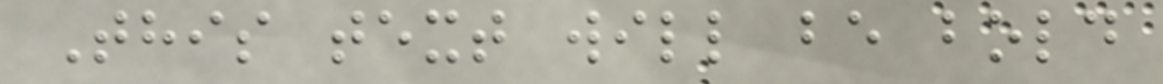This text will be bold
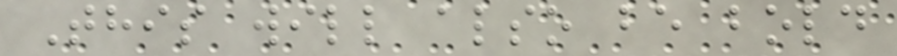This will also be bold
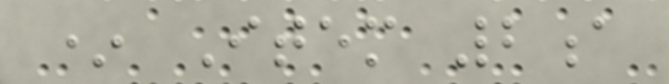* Item 2a
